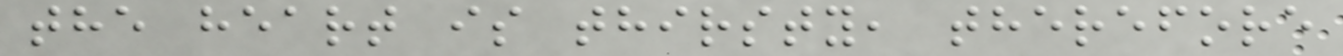the heart is thirsty, therefore
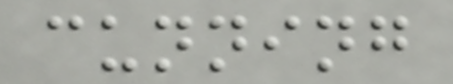cunning
